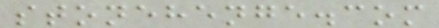stonehenge.com
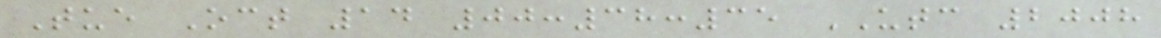Tue Oct 14 00:38:35 UTC 2008
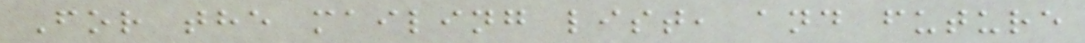For the mailing list, and future
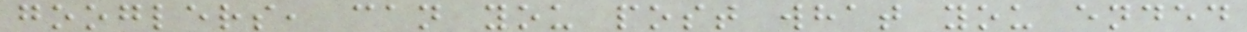googlers, can you post what you ended
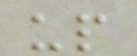up
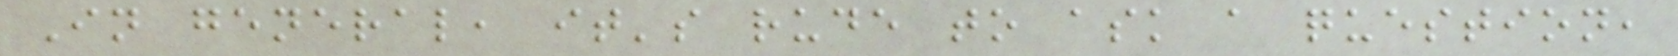In general, it's rude to ask a question,
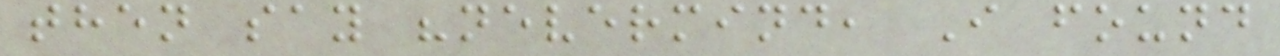then say "nevermind, I found
